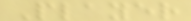Player
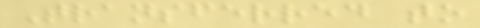Transferred to
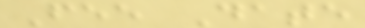Fee Date
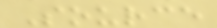Source
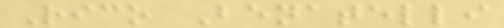Rico Benatelli
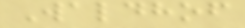Waldhof
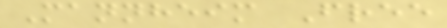Mannheim Free
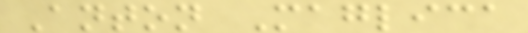Anton Maglica
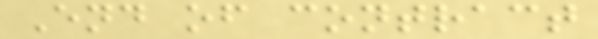End of contract
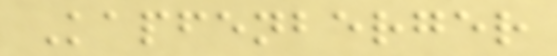Kapfenberger
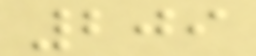209
